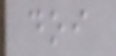doi
